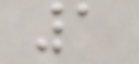1
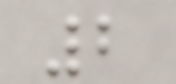2
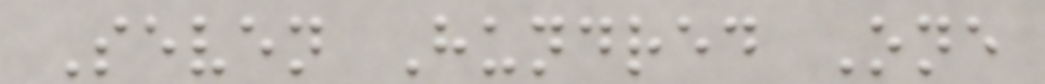Seven Hundred One
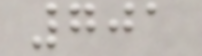701
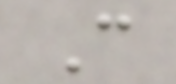C
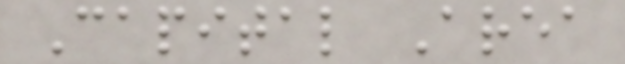Capital Area
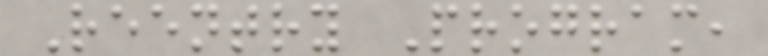Reentry Program,
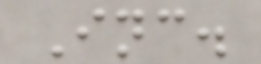Inc.
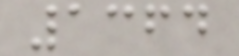1364
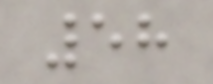58
